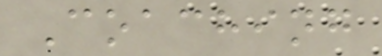Coaching
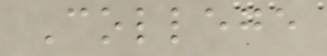College
